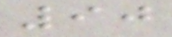90
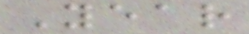Year
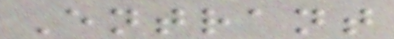Entrant
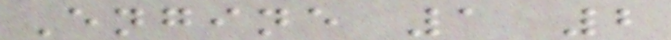Engine 1 2
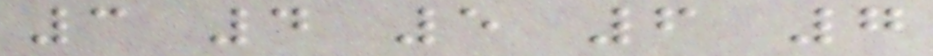3 4 5 6 7
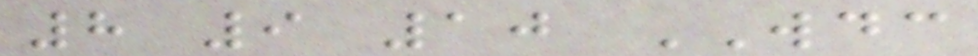8 9 10 WDC
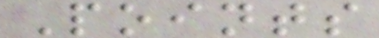Points
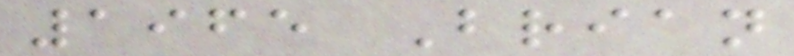1965 Brian
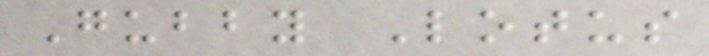Gubby Lotus
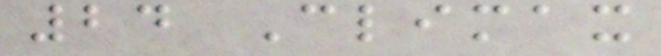24 Climax
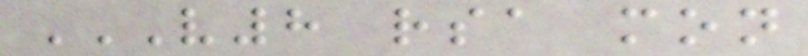V8 RSA MON
